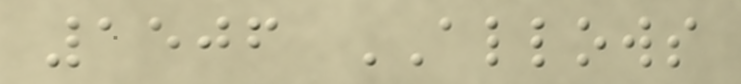1506 ALLOWS
